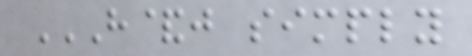H&J SIMPLY
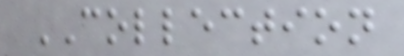COLLECTION
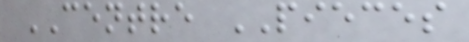CENTRE PIECES
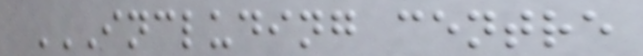INCLUDING CENTRE
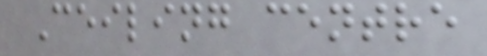Ceiling centre
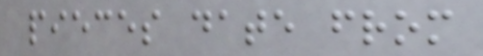pieces date from
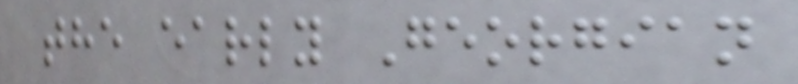the early Georgian
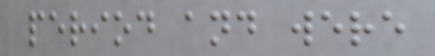period and were
